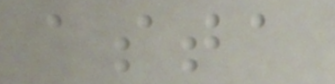asta
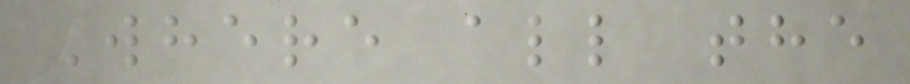Where all the
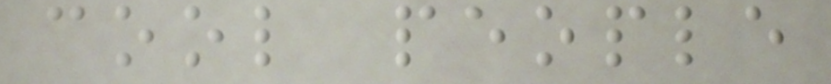cool people
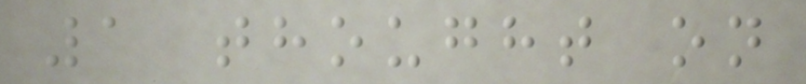1 thought on
